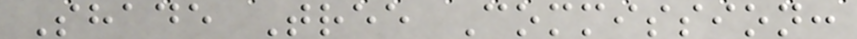Shade Tree Commission:
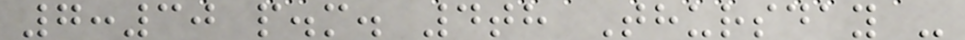7:30 p.m. 4th Thursday -
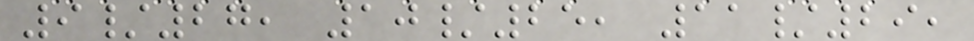9/27, 10/25, 11/29,
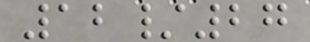12/27
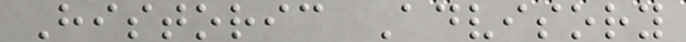Historic Advisory
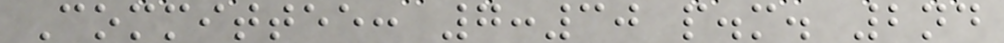Committee: 7:30 p.m. 2nd
